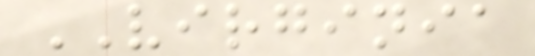VIRGINIA
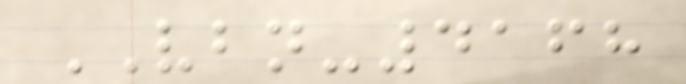VBN-4168
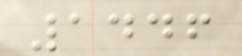1446
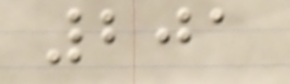201
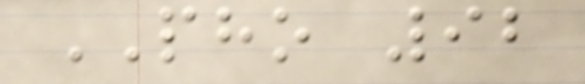PHO 92
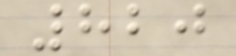820
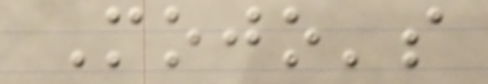Mojo's
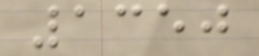1350
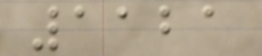1121
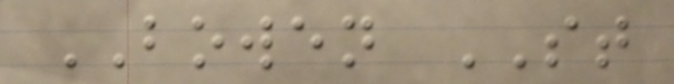BOWEN ST
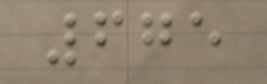675
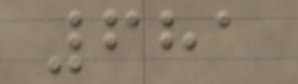681
